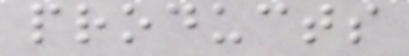products
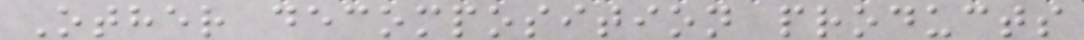Other decomposition products
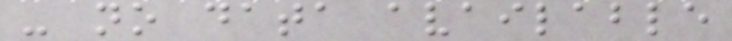- no data available
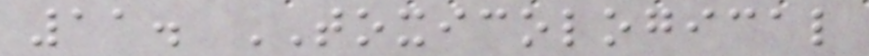11. TOXICOLOGICAL
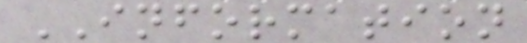INFORMATION
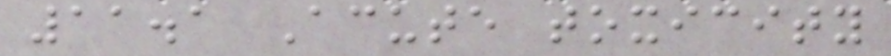11.1 Acute toxicity
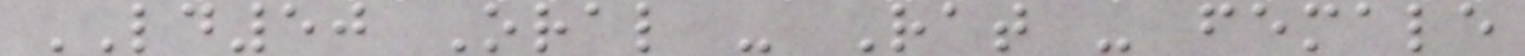LD50 Oral - Rat - female
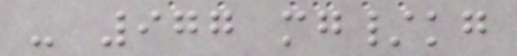- 977 mg/kg
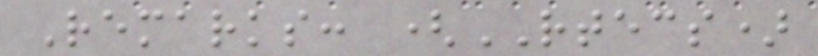Remarks: (RTECS)
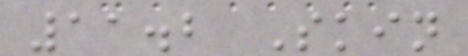11.2 Skin
